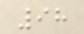98
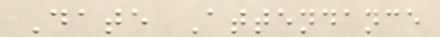Date Attendance
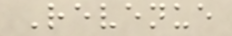Revenue
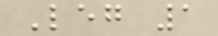Leg 1
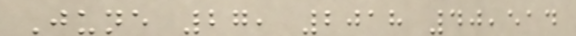June 27, 2018 40,514
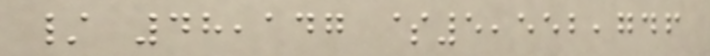/ 48,147 $5,552,746
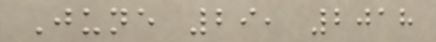June 29, 2018
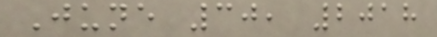June 30, 2018
